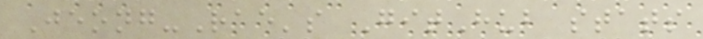Jeong-Rae's GitHub stats
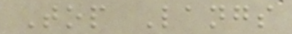Top Langs
